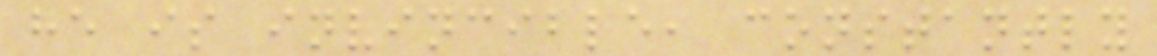he is invincible, constantly
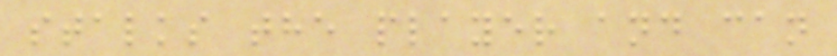stalks the player and can
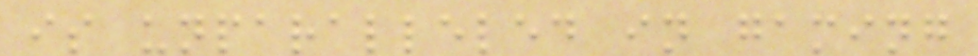is unparalleled in gaming
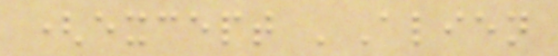(except 'Alien
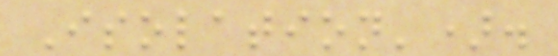Isolation').
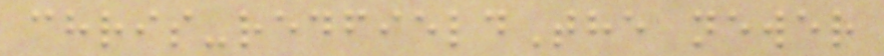chris-redfieldThe newer
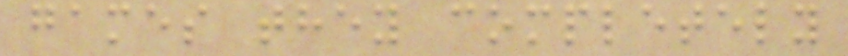games they completely
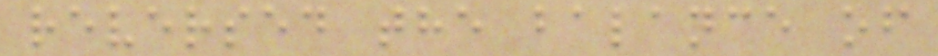reversed the balance of
